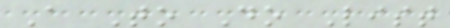A To Do List
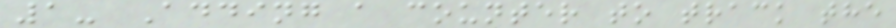1- Adding a counter to track the
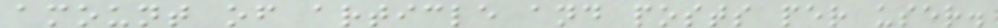amount of article and posts per user.
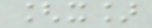[x]
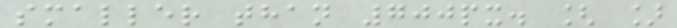smaller than 700px. [ ]
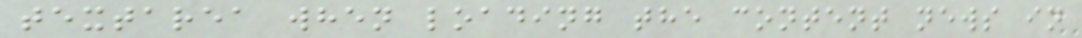textarea when loading the content news in
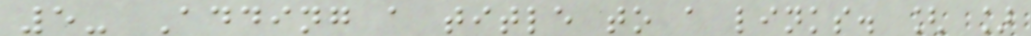5- Adding a title to a links. [ ]
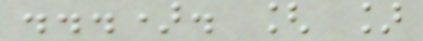...). [ ]
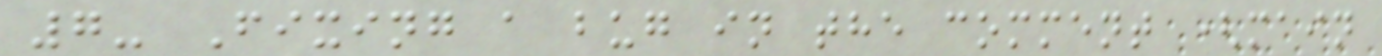7- Fixing a bug in the comment (main
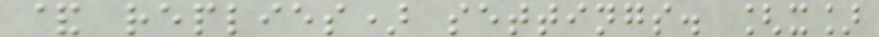& replies) settings. [x]
